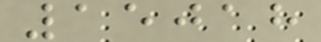15018
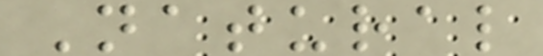Natural
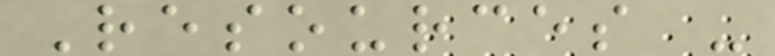Resources -
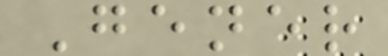Gener
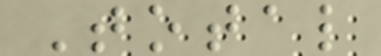Total
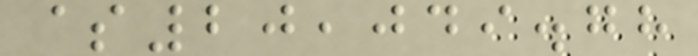$20,049.78
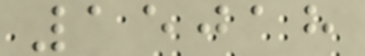15018
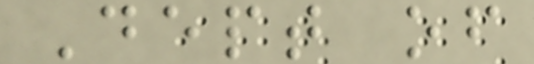Dept of
